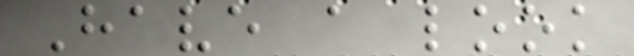Have a look
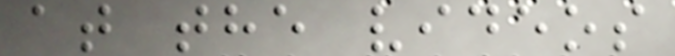at the videos
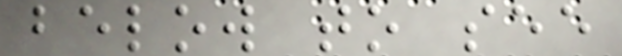below to see
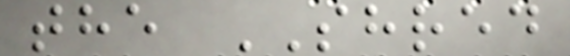the SHRED
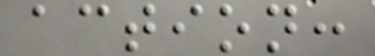action:
